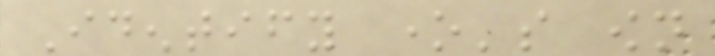Identify one's own
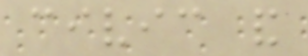civic and
